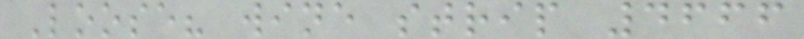Loose? wine strip 4666
